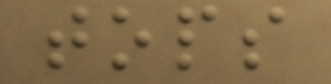tops
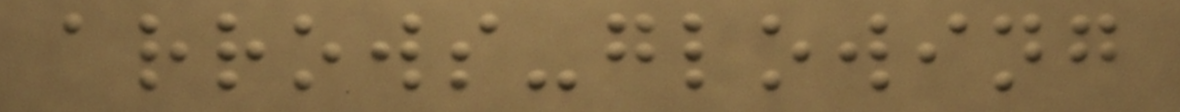arrows-glowing
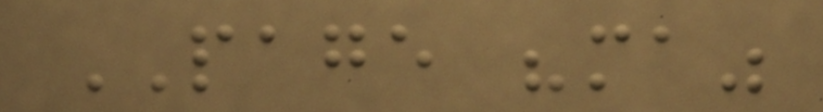PAGE "ma"
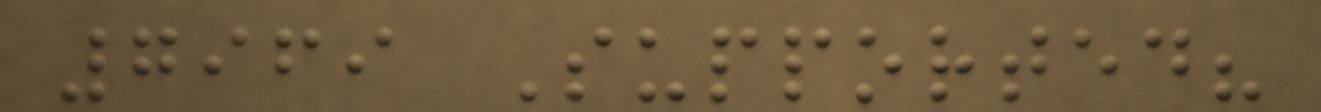7969 Supported?
